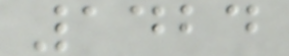1424
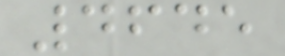4645
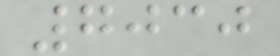7030
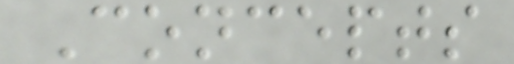Concepts
